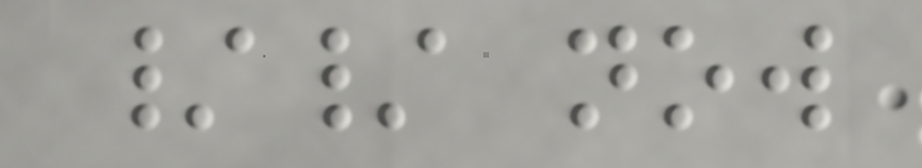// now
